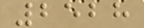2528
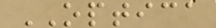OPTICA
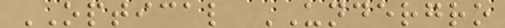OPTICAL UNDERGRO
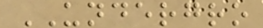UNDERGRO
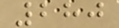280
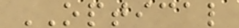OPTICAL
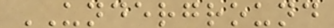UNDERGROUND
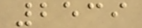2539
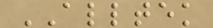ALLTEK
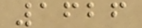1626
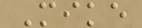Mike
